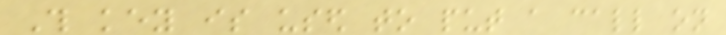This key is used to put a call on
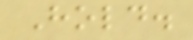Hold.
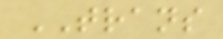TRANS
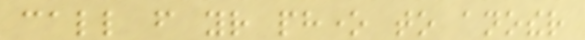call from your phone to another
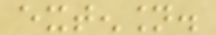extension.
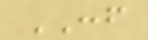CONF
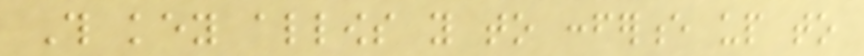This key allows you to conference up to
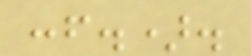conf.).
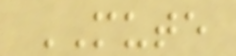MUTE
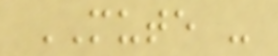MUTE -
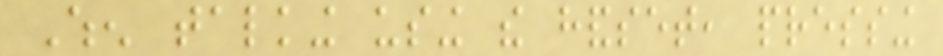When talking using the handset, pressing
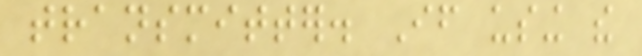transmitter. If using the
